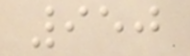950
